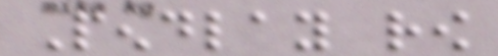Pendlay row
